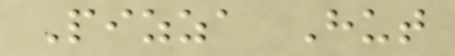Pizza Hut
